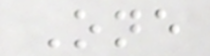One
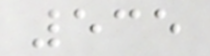535
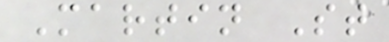Martin St
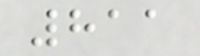811
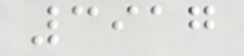3917
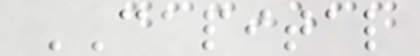CAPITAL
